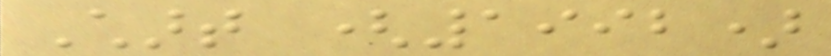Chart (1992)
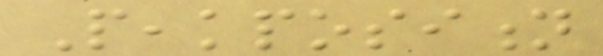Peakposition
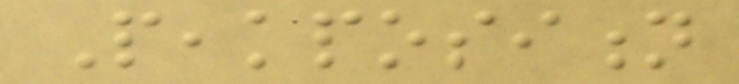Peakposition
